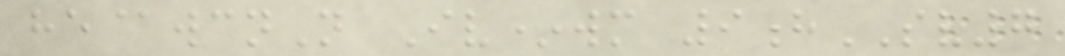he@wcnN Iv*wm 9hSV7
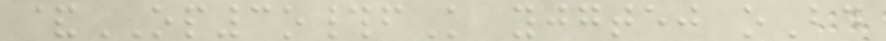&OP3o#fK yjgtej oBd
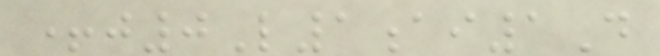+j0L1ai1D
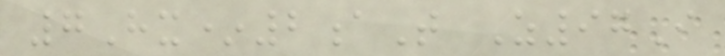7Hx*2aT Z97I
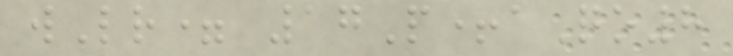wLr= 17P+aQo8
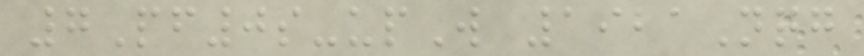7Pf0s-upW 1921Nqg
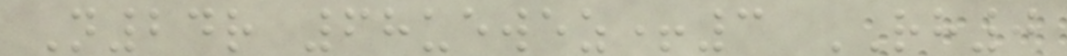N24r 68uewez+3 RH0
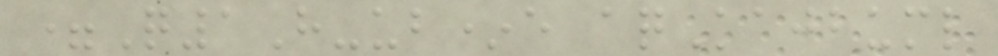=Q1H-ub*e aqKajbuml
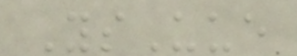YsUue
